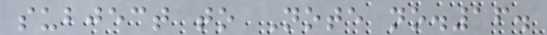subject to Note no.16.
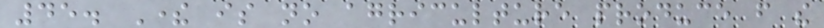45. There is no agriculture produce from the
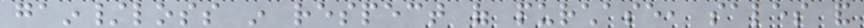gain/loss in respect of purchase, sales and
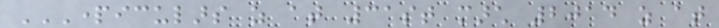PARTICULARS AS AT 31ST MARCH 2014 AS AT
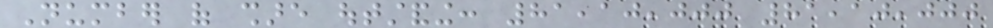Number of share outstanding: 81,10,000 81,10,000
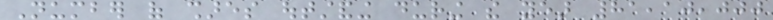Number of shares outstanding during the year 81,10,000
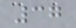37
